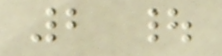2 |
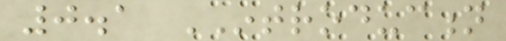0.1 INTRODUCTION
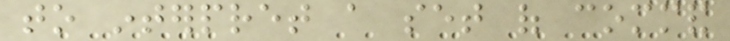to interpret a set of command
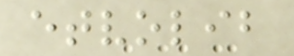etvolib
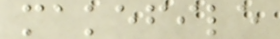makefile
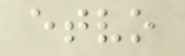etvo
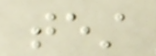test
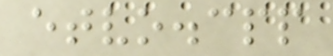etvo.cpp
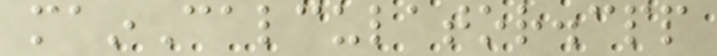mainCalculator.cpp
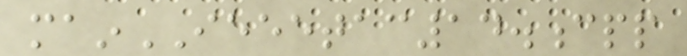mainIEEETAC14.cpp
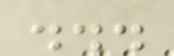...
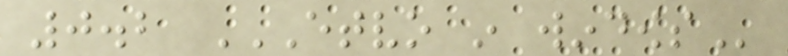0.2 ETVO IN WINDOWS
